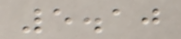5.10
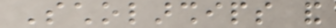Scholarships and
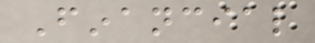Financial
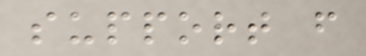support from
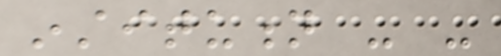institution - -
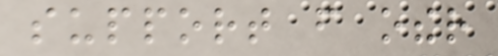support from other
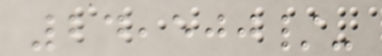24,500/-
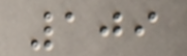109
